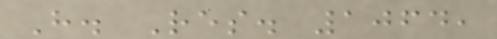H. Res. 1064,
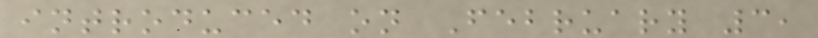introduced on February 3,
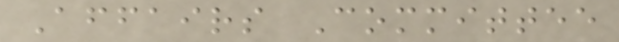Affairs Committee
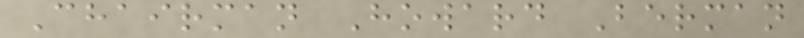Chairman Howard Berman
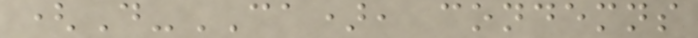(D-CA), condemns
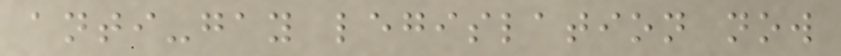anti-gay legislation now
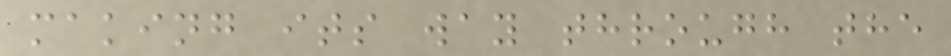making its way through the
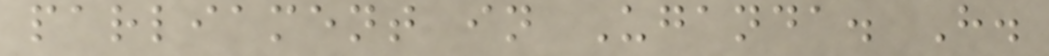parliament in Uganda. H.
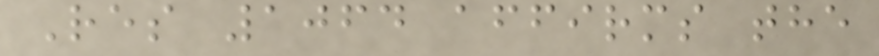Res 1064 affirms the
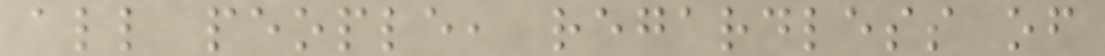all people, regardless of
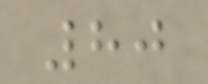80
